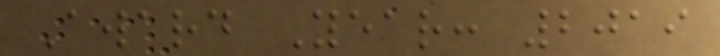Award Year: 2019
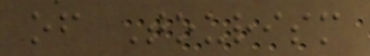of Tourism
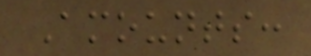Amounts:
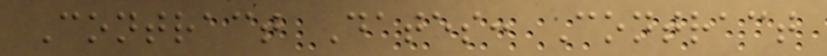Contract Dates: Contract
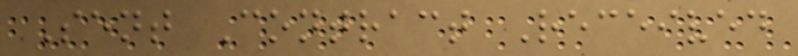Sent Contract Received
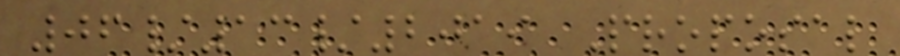06/13/2019 Proposal
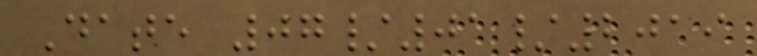Date 07/01/2019
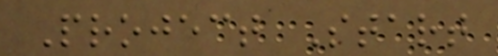Project Start
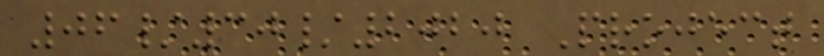06/30/2020 Project
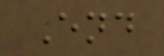End
